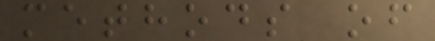methods of
